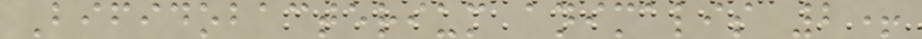Bifidobacterium animalis 2+
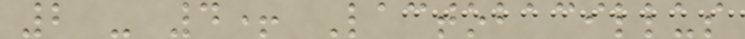2 - 4+ Lactobacillus
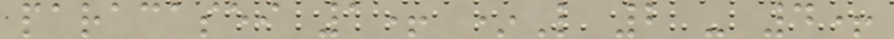paracasei 1+ *L 2 - 4+
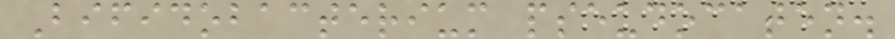Bifidobacterium pseudocaten.
